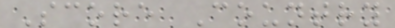Score Country
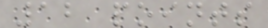12 points
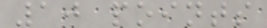10 points
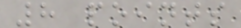8 points
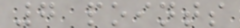7 points
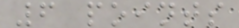6 points
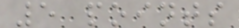5 points
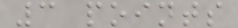3 points
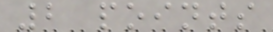2 points
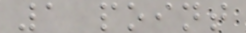1 point
